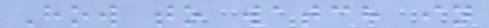How to watch in
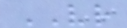VR
